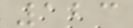123
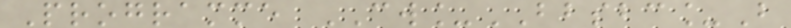Programme CW_BBSBC_B
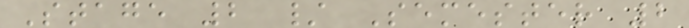Stage 2 / Semester 2
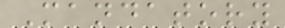Mandatory
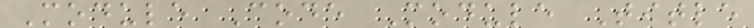Module Code Module Title
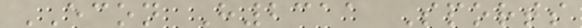ECON H2311 Sports
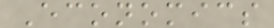Economics
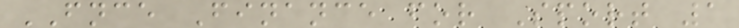FNCE Finance for Sport 1
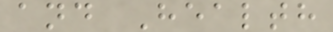and Health
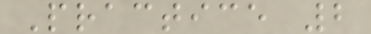Practice 2
